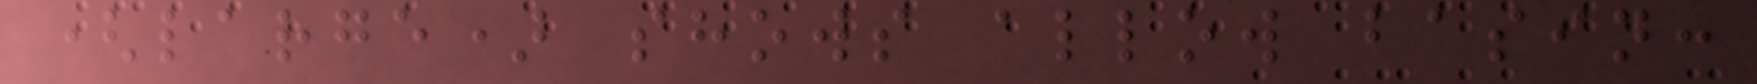(large) shows allow basin:
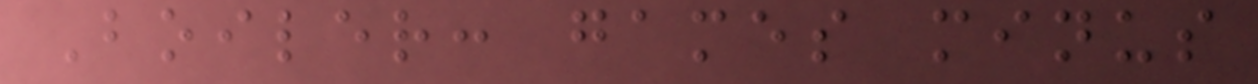Boiler: games minus
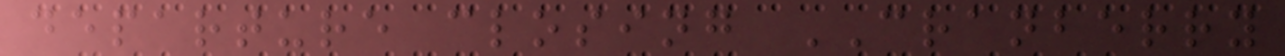departure closing CRANBERRY
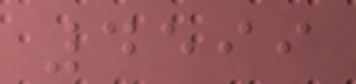4599
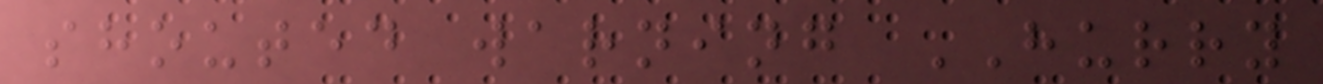shouted warning HURRY
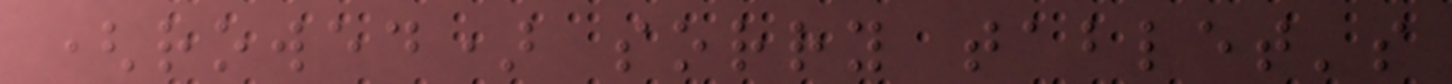(rowed) sorry tablet's
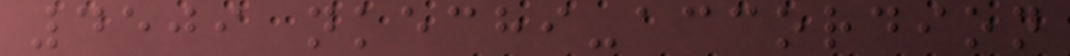4509 nkechi-accordion
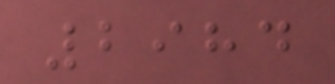2984
